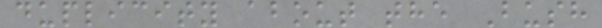duplicity about the Bush
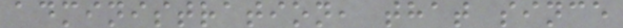administration, that since
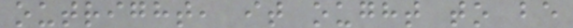outright, it ought to be
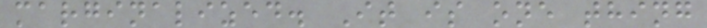marginalized. It is one thing
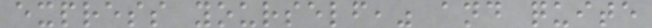express yourself," and quite
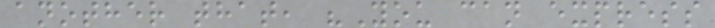another that, "You can express
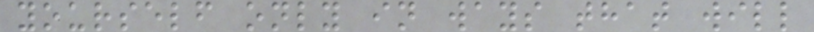yourself only in ways that will
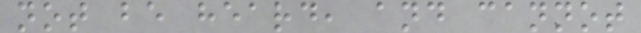not be heard, and cannot
